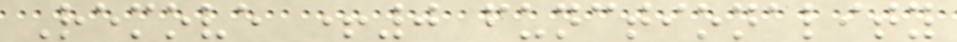Remove +0 functionality
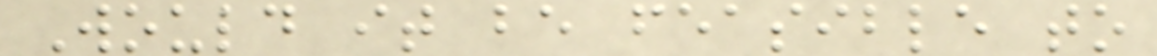Would it be feasible to
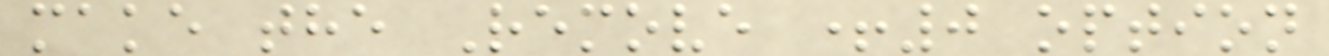make the Remove +0 option
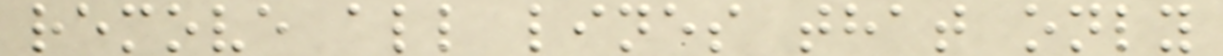remove all lines that only
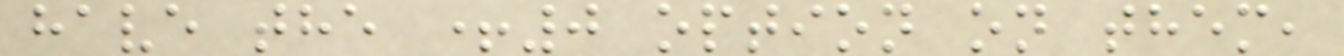have the +0 option on them,
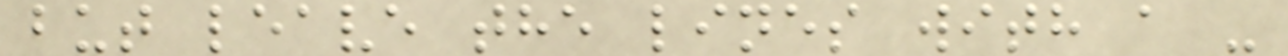but leave the lines with a -
